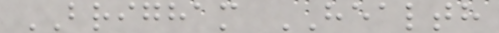BRIGHAM HEALTH
